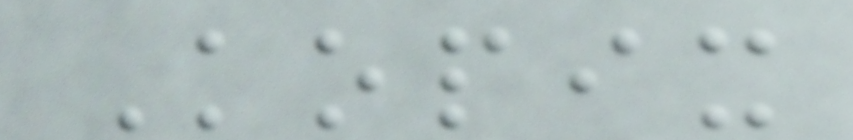Kopix
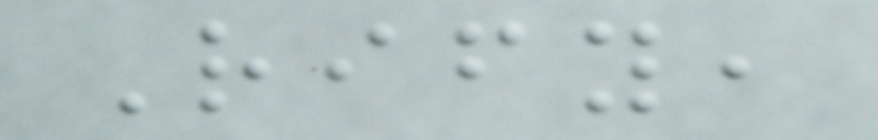Rify,
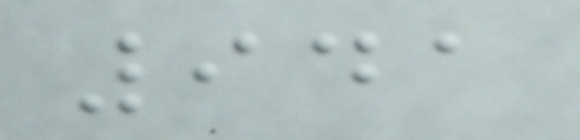941
